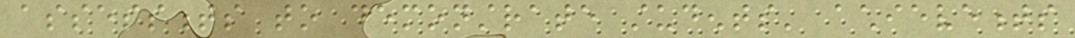assessments to demonstrate students' achievements
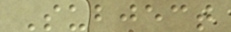Subject
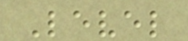Level
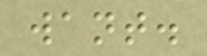want.
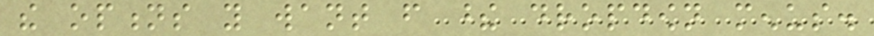the options you want from these dropdown menus.
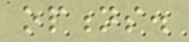options.
